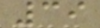39
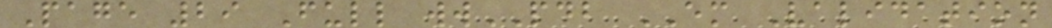Page 29 Full wwPDB EM Validation
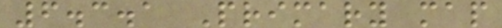6.3.1 Primary map
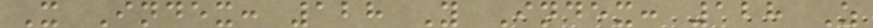X Index: 128 Y Index: 128 Z
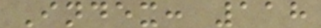Index: 118
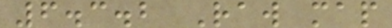6.3.2 Raw map
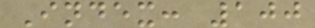Index: 100
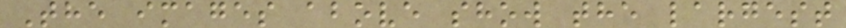The images above show the largest
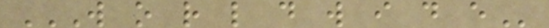W O R L D W I D E
